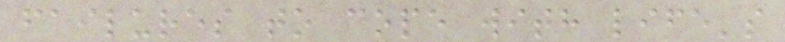failures to cope with life's
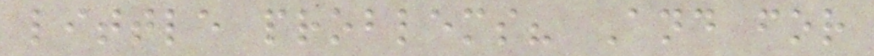little problems? And for
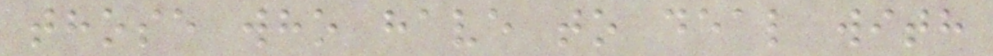those who have to deal with
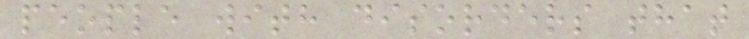people with disorders that
